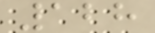128
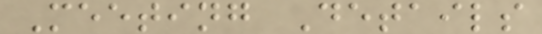Meeting Details
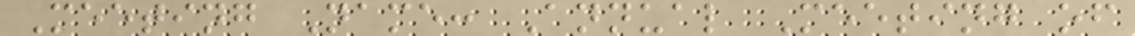Meeting Name: Annual Meeting of
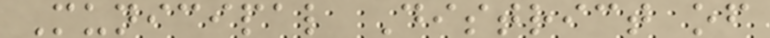Municipal District of
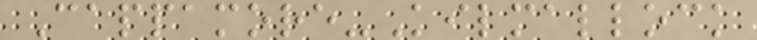Cappamore-Kilmallock
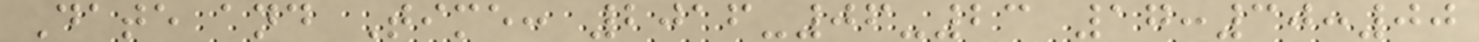Date and Time: 2016-06-23 17:30:00
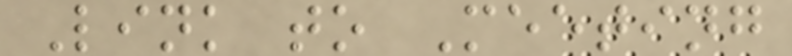Link to Meeting
